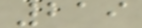219
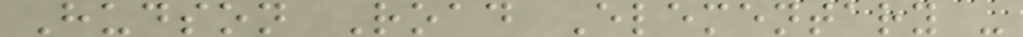Hudson Road Elementary -
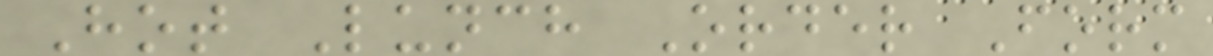Hot Lunch Order Form
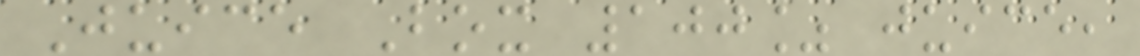Juice Box 100% juice,
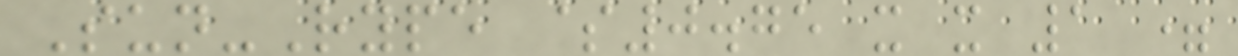Sun-Rype $0.75 x x 1 =
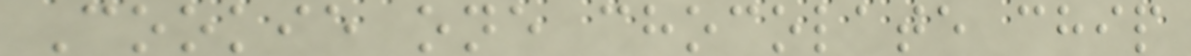Cookie one chocolate chip
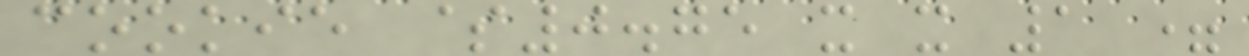cookie $0.75 x x 1 =
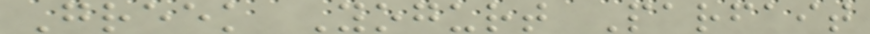Greek Yogurt Parfait
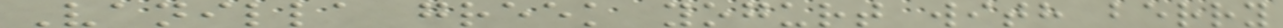Vanilla greek yogurt with berry
